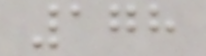178
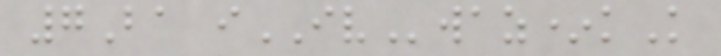7Ba iIVwaz*kK
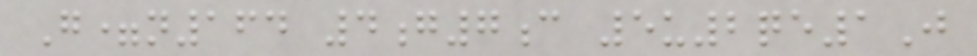G=n164 4g7c 5u2qe1J
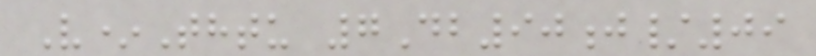V*Thtu 7Db90j/09
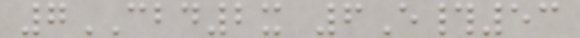7CBD2x 6E#53
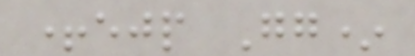+ejp Gg*
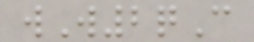wW2qC
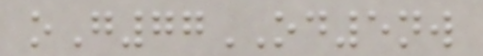oG77OD5nw
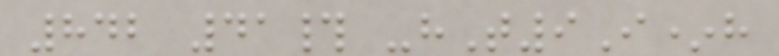842 41# -hT9I*h
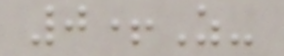0+Z-
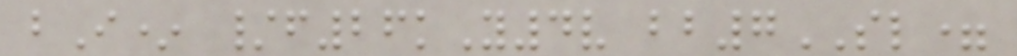bI* /f26kY4v bb7SL=
